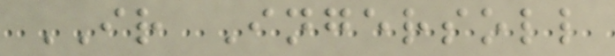IR Ingersoll
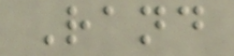Rand
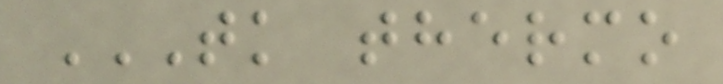TK THERMO
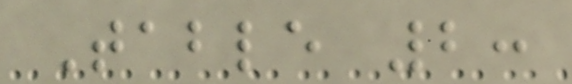Table 2:
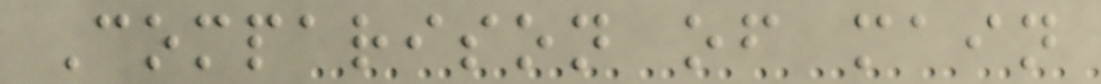Comparison of main
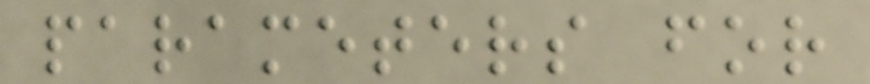parameters for
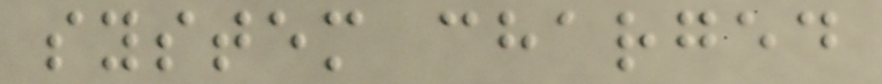system charged
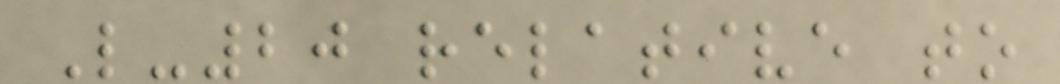L-20 relative to
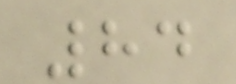84
